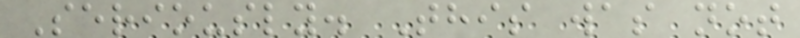Seriously. This was not
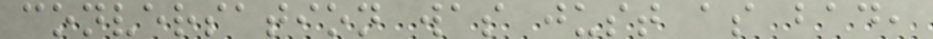conversation was just as bad,
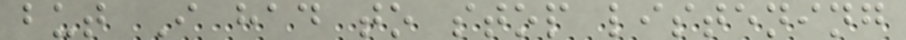but I had to stop listening
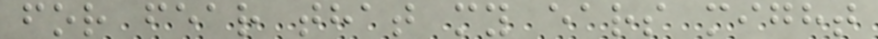for fear that my ears might
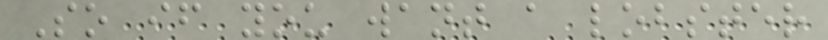So if you want a lobster
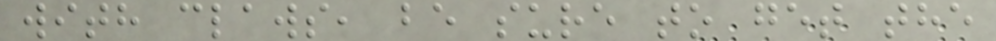with claws, be sure to get the
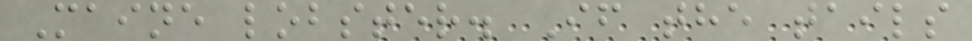Maine lobster. If the tails
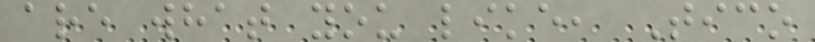are what you like, Tico
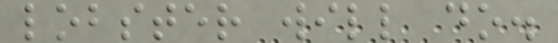lobster will do.
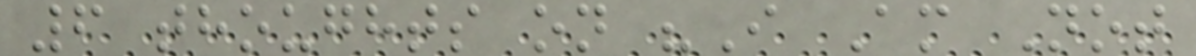6 thoughts on "I Am Not
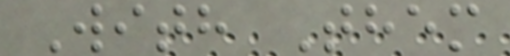With Them
